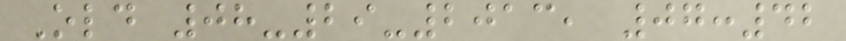Old 08-29-2013, 07:42
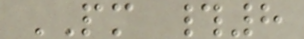PM #8
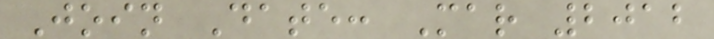Join Date: Mar 2012
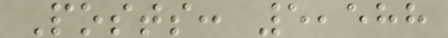Posts: 5,588
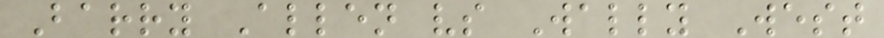Barry Allen vs Wally West
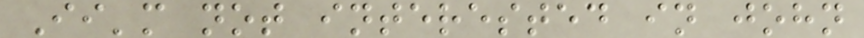Ii'm not interested in john
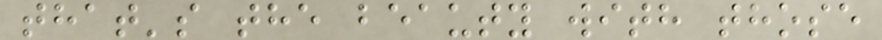that's the beauty with those
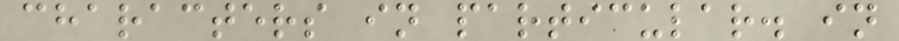characters in particular. in
